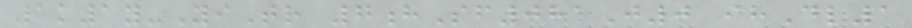1k1y-YiTr 7hSf081J0 ihDl1
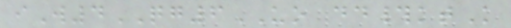iW4QG6UO dd#ktK
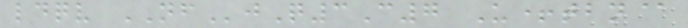ldqv NFjQ3C7 U+tbn@
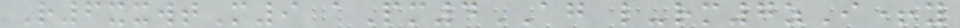R6xxwtM9 aPm4AG l-rm7zI+y
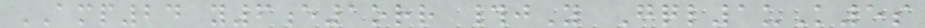AMP24 y6e1orr #jY Gql1uK5s
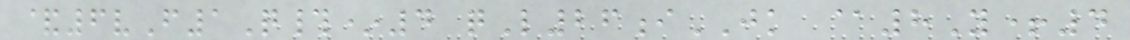&6vF1Q#*4 qL26iJK @8Y+4
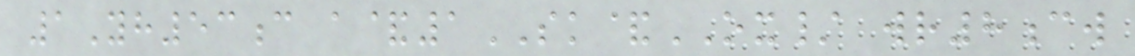1Yh53c a&1SK&OX/ wr8cw
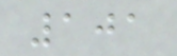101
